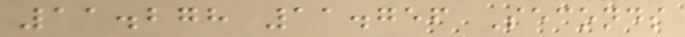11.278 11.756 Seconds
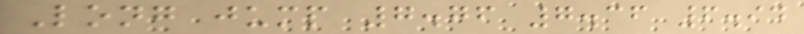Long jump 7.76 7.36 6.94
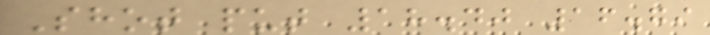Shot put 18.40 16.79
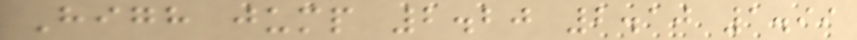High jump 2.20 2.10 1.99
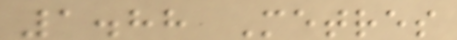1.88 Metres
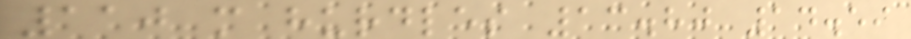110 m hurdles 13.80 14.59
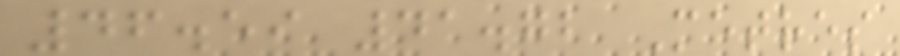46.59 41.72 Metres
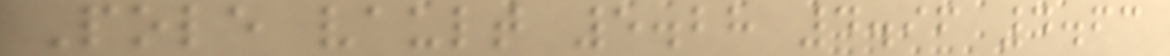Pole vault 5.28 4.96 4.63
